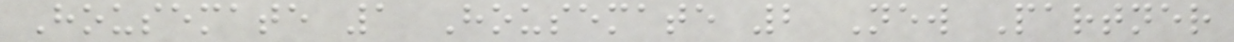Housemate 1 Housemate 2 New Partner
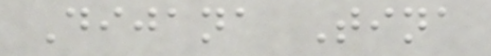Dijana Tina
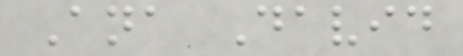Ana David
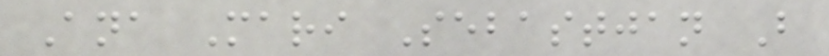Ana Mari Sebastjan B
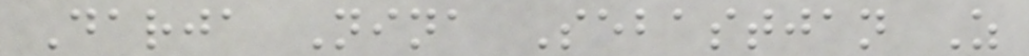Darja Nina Sebastjan Z
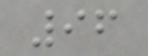96
